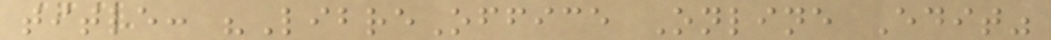title: "LibreOffice Online Edit"
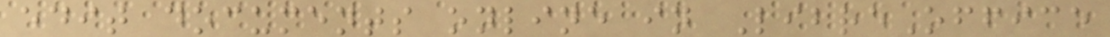edit documents online in LibreOffice
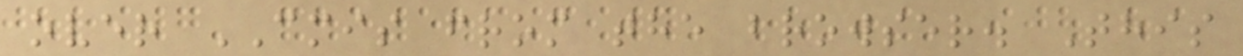over CMIS from the browser. This
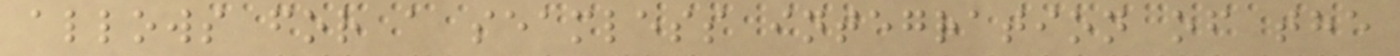allows for a seamless integration of the
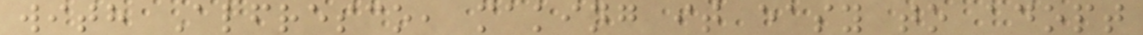with Alfresco, making it easy to adopt
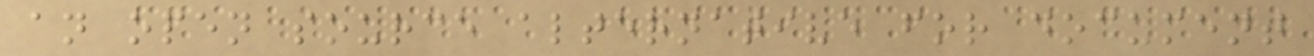an open source alternative for document
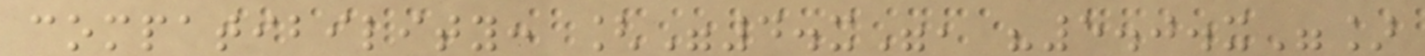compatibility: ["4.x", "5.0.x"]
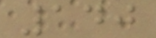140
